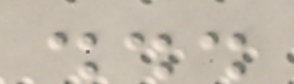...
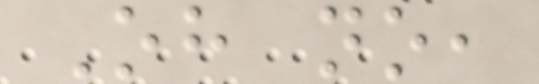Oh no,
